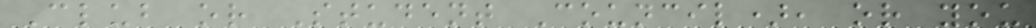Club or Student Council), or you
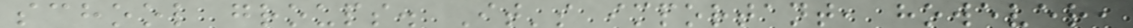school groups. It's important, however,
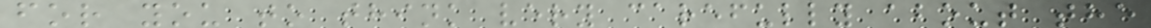for you to think very carefully about the
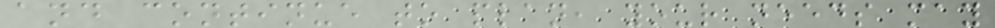and continue to plan, your needs may
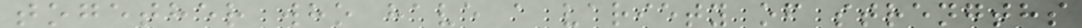together who have a variety of strengths
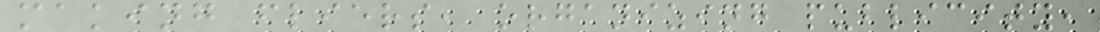making fliers, organizing publicity,
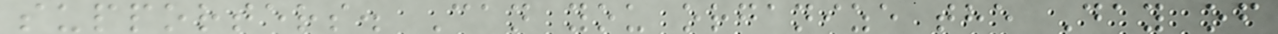supporters. Can you organize the Day of
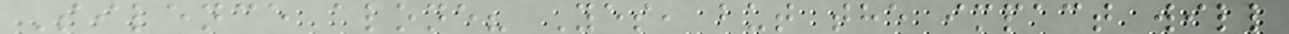Silence alone? Yes, but the impact will
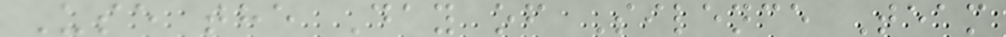Use the Day of Silence Team
